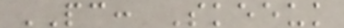PC: Skeeuk
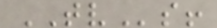TVs!
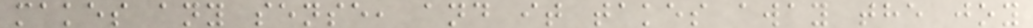makes any sense, and it takes away the joy
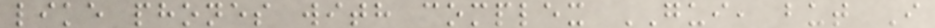like phones with complex GUI, but I
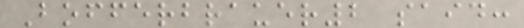Bofferbrauer2 said:
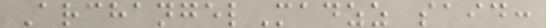ArchangelMadzz said:
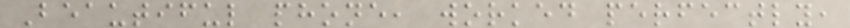Beautiful phone, worked perfectly,
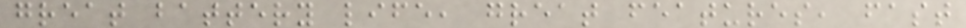great battery life, great features, fast
